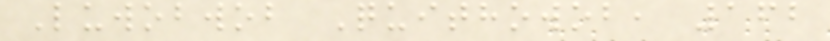Luwobwob Quithowob, 162
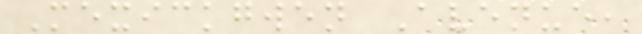Mexickgwen Avenue,
